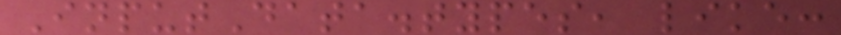InputData.types, like:
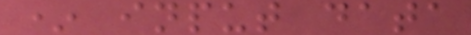* input data
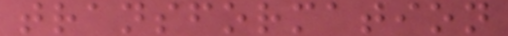transformation
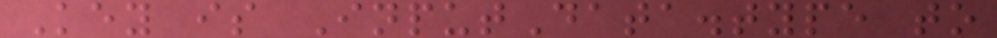Key is InputData.type to
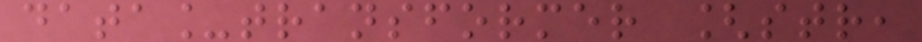data_transformer [str,
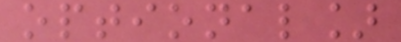optional]
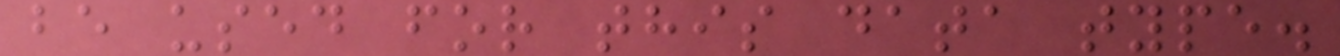be used for this data type.
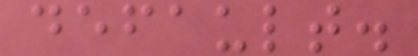default.
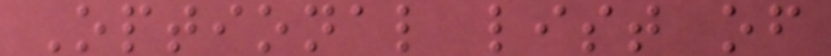Optional list of
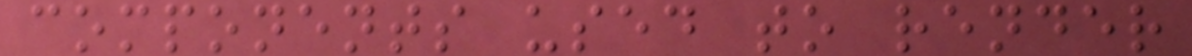components used to render
